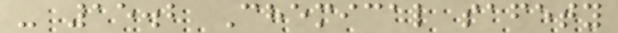- 15.2 Chemical safety
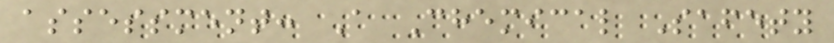assessment: A Chemical Safety
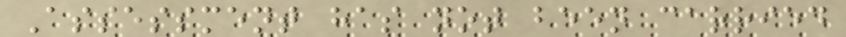Assessment has not been carried
